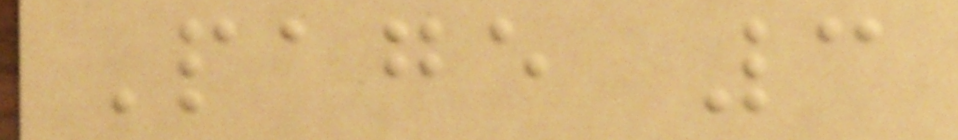Page 3
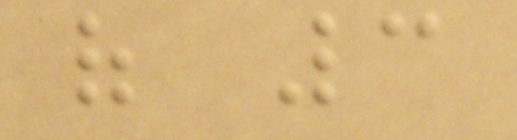of 3
